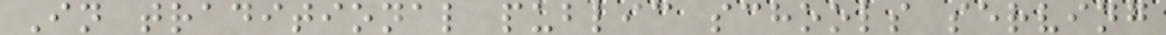In traditional public schools serving
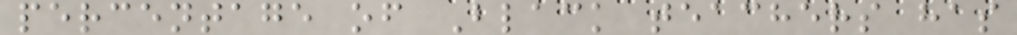percentage of Black teachers has
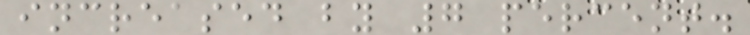increased by 7 percent.
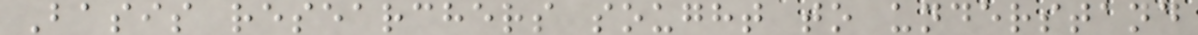Basis researchers sought to understand
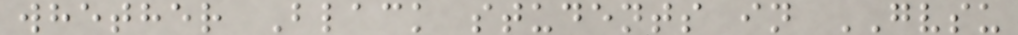whether Black students in GVSU
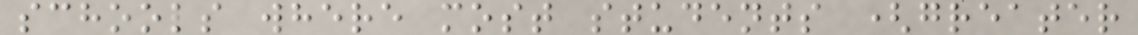schools where most students (greater
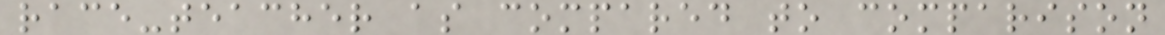race-teacher as compared to comparison
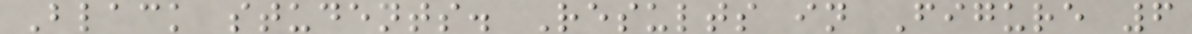Black students. Results in Figure 6
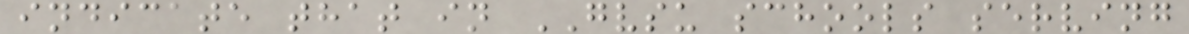indicate that in GVSU schools serving
